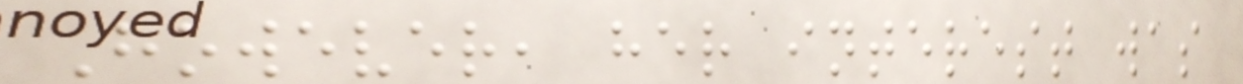However, her interest was
